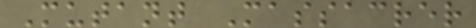Mutant Massacrer
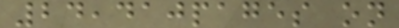24,410pages on
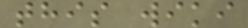this wiki
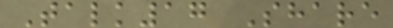Talk17 Share
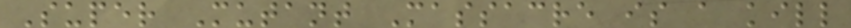Super Mutant Massacre is a kill
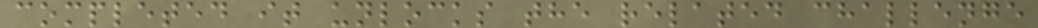completed it unlocks the related challenge
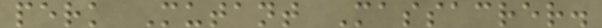perk Mutant Massacrer.
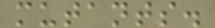mutants.
